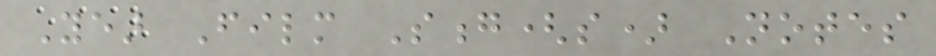Year Film Song(s) Notes
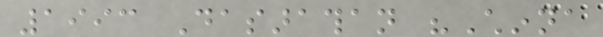1993 Dasarathan "Chinna
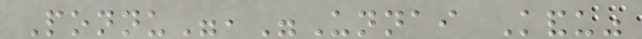Ponnu","Unnai Kandu"
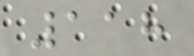118
